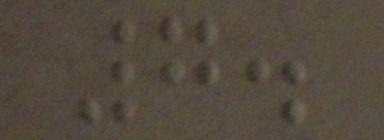7.
